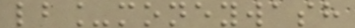lb_moneywash
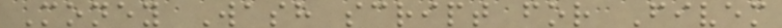Money Wash script for Fivem
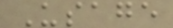Usage
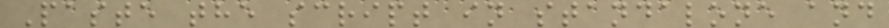Paste the script in standalone and
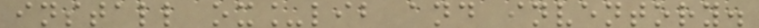install ox_lib and inventory.
